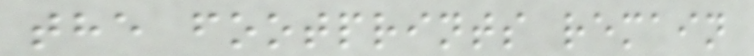the footprints remain
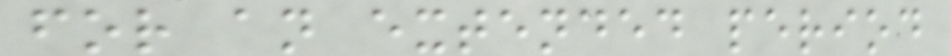for an extended period
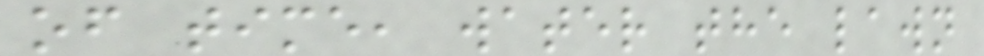of time, water the lawn
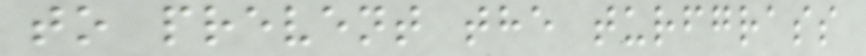to prevent the turfgrass
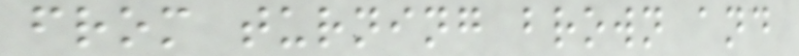from turning brown and
